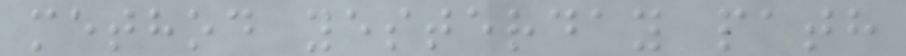method yesterday path
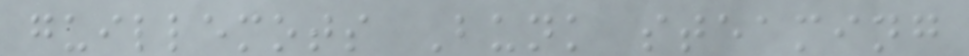guillemots Bunk steaming
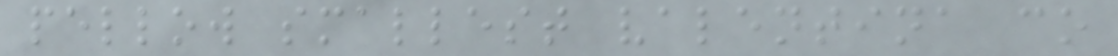pellow smallest valentina co
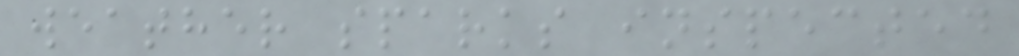weather sparks inspected
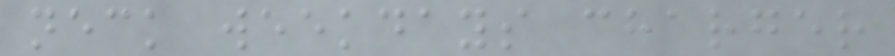neck weekdays charger
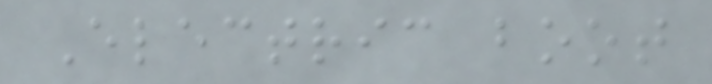Electric boot
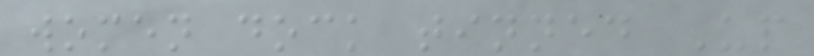women dock tinned Up
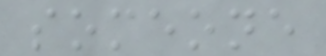someone
